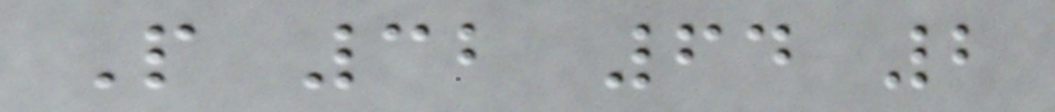P 32 64 2
